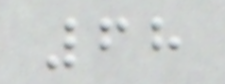68
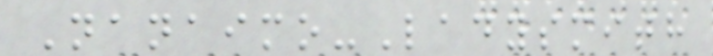Nanaimo-Ladysmith
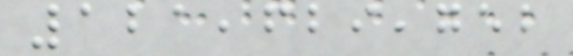121,629,752
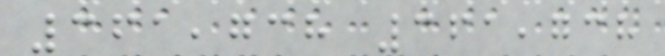361,738 361,738
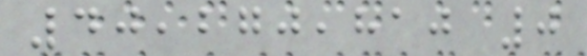40,270,810 0
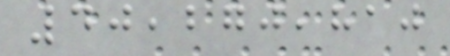40,270,810
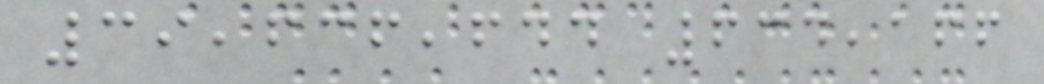39,636,644 634,166
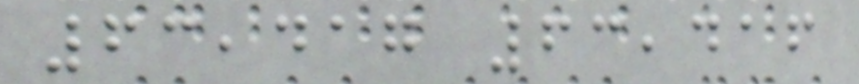63,417 63,416
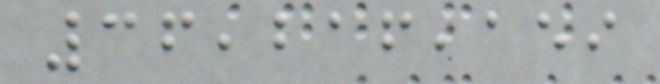36,216,159
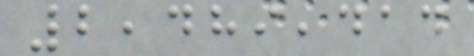2,489,414
